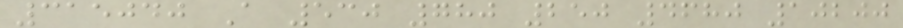315040 A 530 780 250 4680 10200
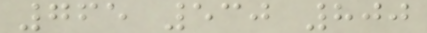765 530 800
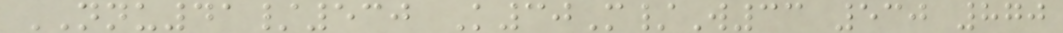NNU41/530 K30M/W33 530 870
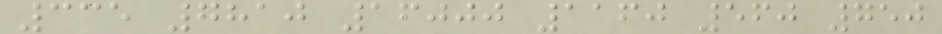335 7810 16000 1160 560 750
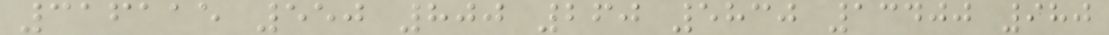316115 550 800 260 5830 13400 980
